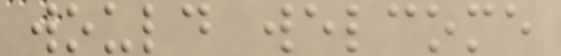would welcome
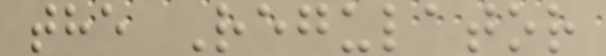the Regulator
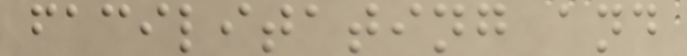facilitating and
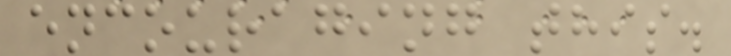encouraging this.
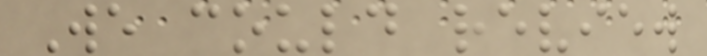We could review
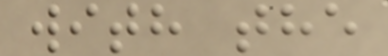with the
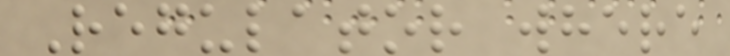Regulator where
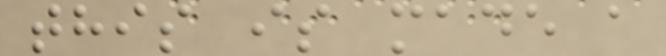this is made a
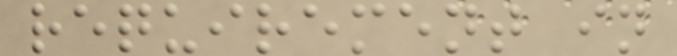requirement in
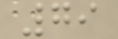79
